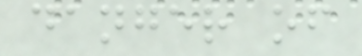danger of
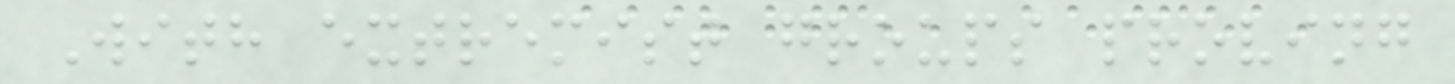With extremist groups proving
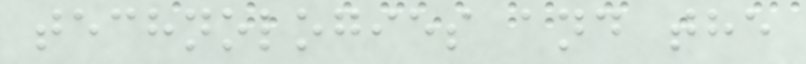technologies and the
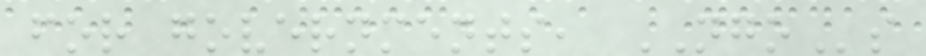for governments, NGOs
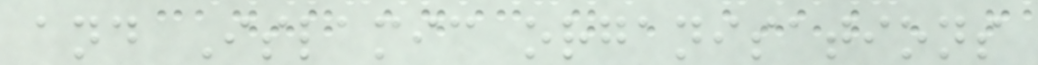and Islamic organisations
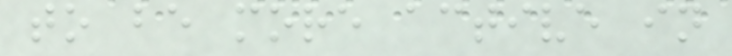to be more active in
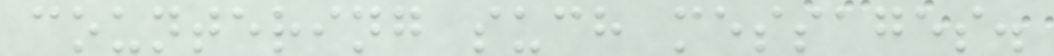countering such messages.
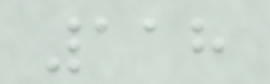118
